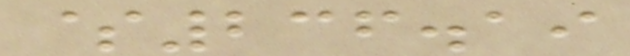$236.19
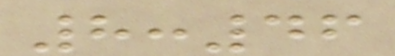8:46
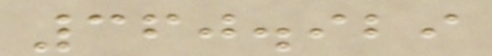360.929
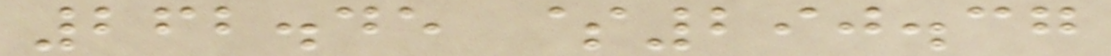262.45 $290.37
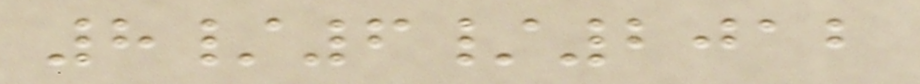8/6/2012
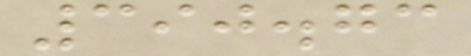390.73
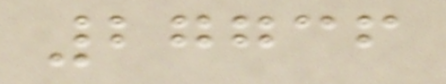27736
